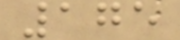175
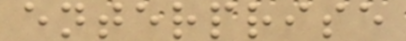enterprise
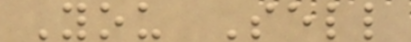You Sell
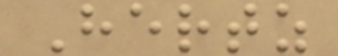Hertz
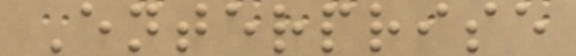Enterprise
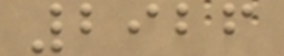2926
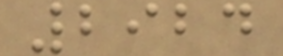2924
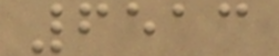6513
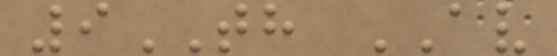9TH AV
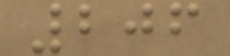206
